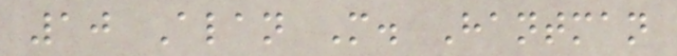10 Alan M. Hantman
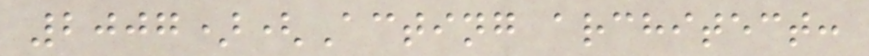2007)(Acting architect:
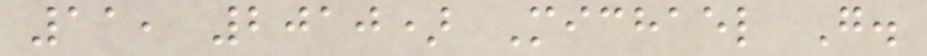11, 2010) Michael G.
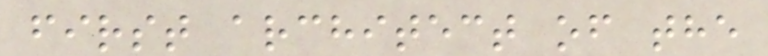first architect of the
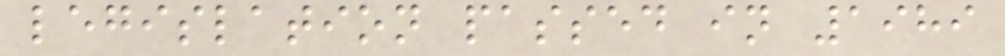legislation passed in 1989
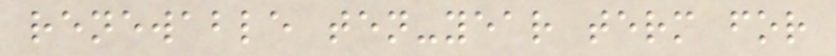renewable ten-year term for
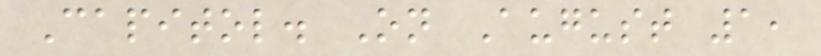Capitol. On August 1,
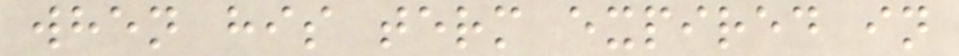when his term expired in
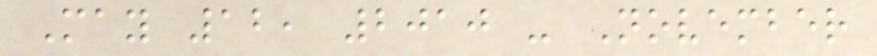May 12, 2010 - November
